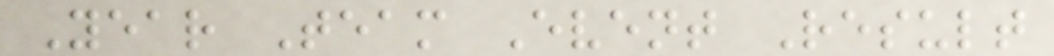Year Team Event Result
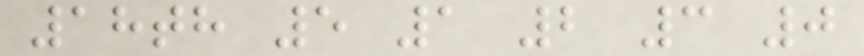18th 5 1 2 3 0
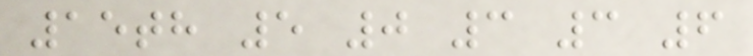15th 5 0 3 3 6
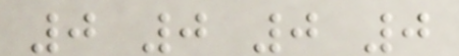0 0 0 0
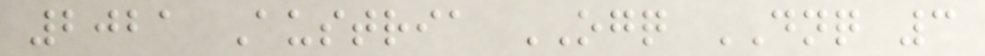2021 Austria OGQ DNQ 3
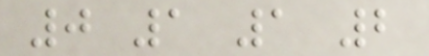0 1 1 2
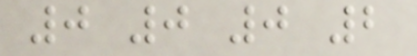0 0 0 2
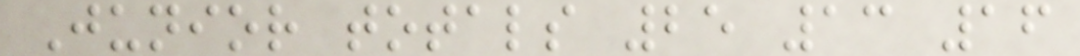Junior totals 25 13 16
